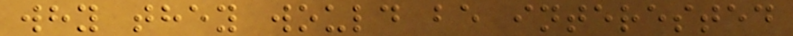why they would be interested
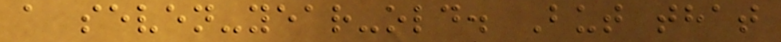a seven-year-old. But that
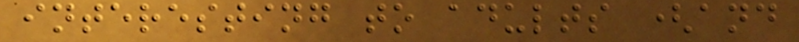interesting to adults (and
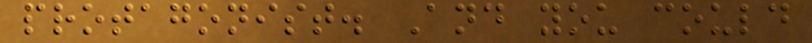protagonist. And you could
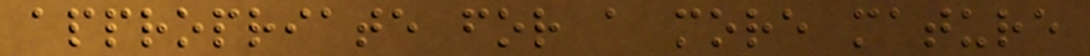appropriate for a more mature
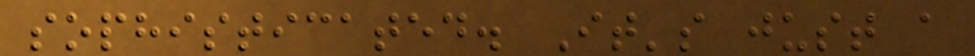sophisticated. It's just a
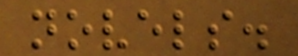novels.
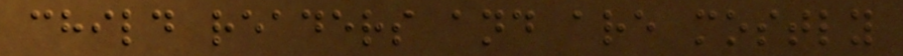child readers and are mostly
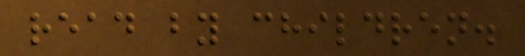read by children.
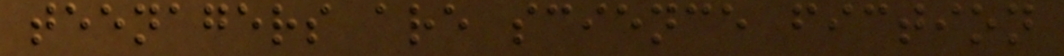teenagers are science fiction
